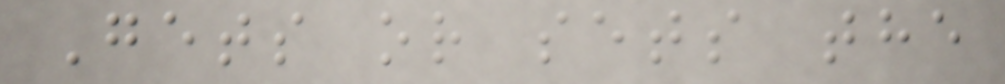Gets or sets the
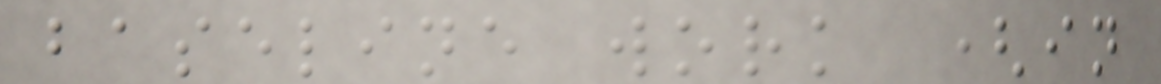baseline work (in
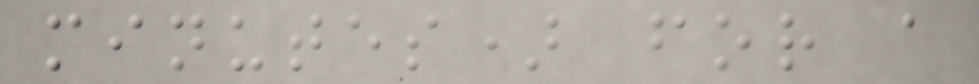minutes) for a
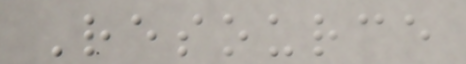Resource
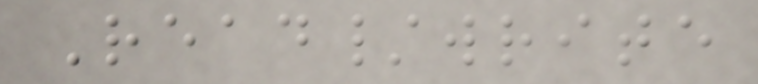Read/write
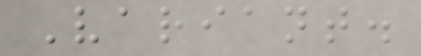Variant.
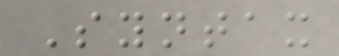Syntax
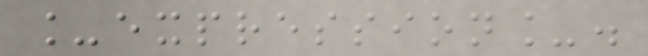_expression_.
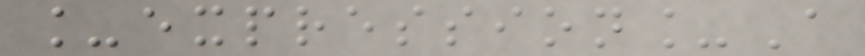_expression_A
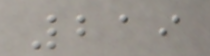219
